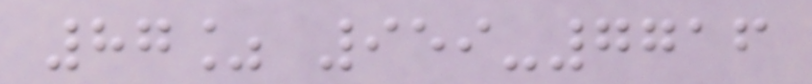87% 959-7716
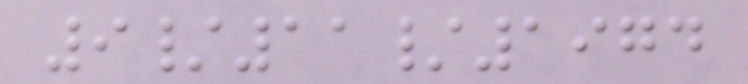9/11/1974
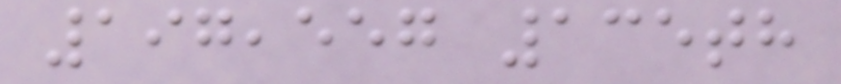197,557 135th
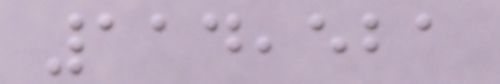114,521
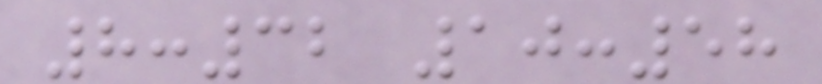8:32 10:58
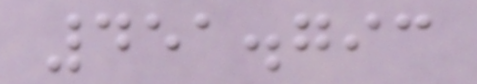451.793
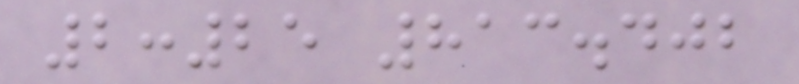2:25 813.402
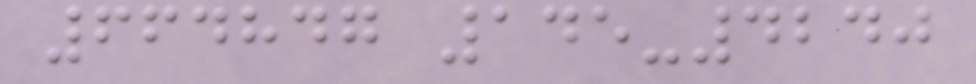664847 145-4240
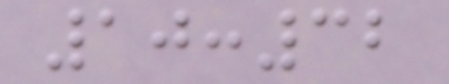10:32
